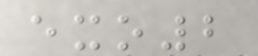exo2
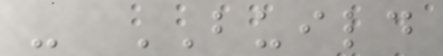- BUILD
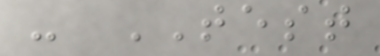- TEST
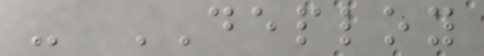- DEPLOY
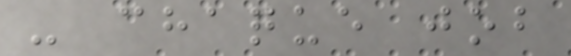- chaque job
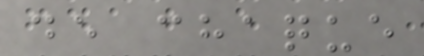de chaque
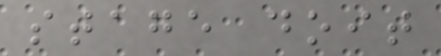stage doit
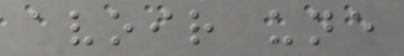avoir une
